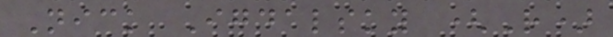Nick Igdalsky (R)
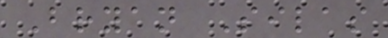Bryan Silas
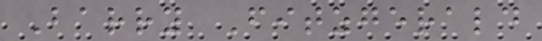Barry Fitzgerald
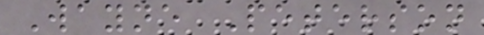Wayne Peterson
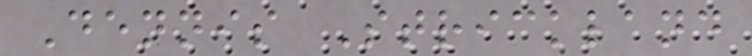Dennis Strickland
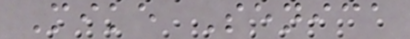Mike Senica
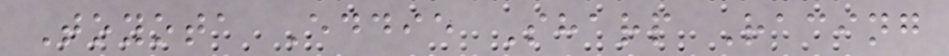Toyota Eddie Sharp Racing
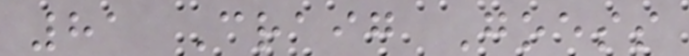81 Craig Goess
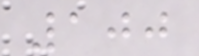100
